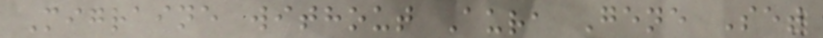Migraine without Aura Gene Set
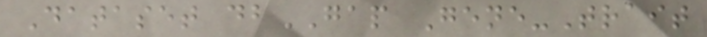Dataset dbGAP Gene-Trait
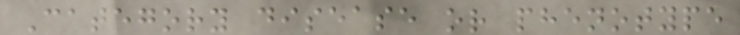Category disease or phenotype
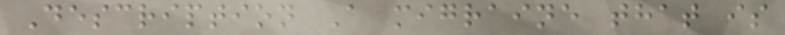Description A migraine that is
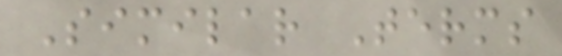Similar Terms
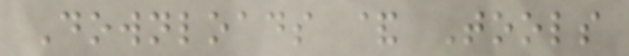Downloads & Tools
